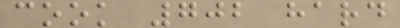cook 702 hard
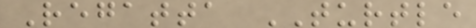Regatta TURTLE
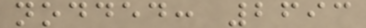nodded: 2693
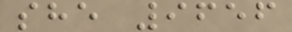she 9656
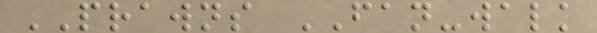PRAWNS FAN-walk
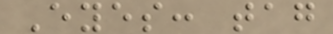Eyes: tag
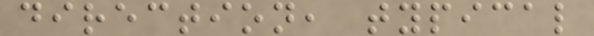direction, typical
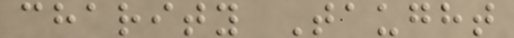charity Taught
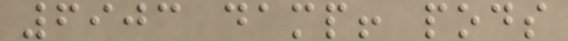6903 damp! pods
